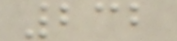232
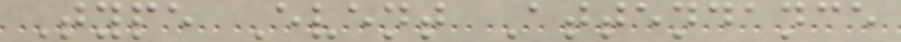Type Event Attendance
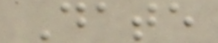Date
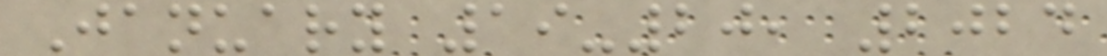January 19-20, 2024
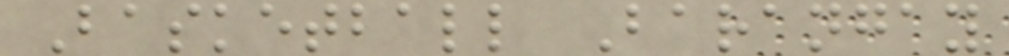Basketball Barangay
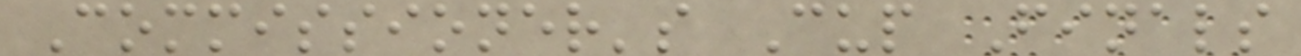Commissioner's Cup Finals
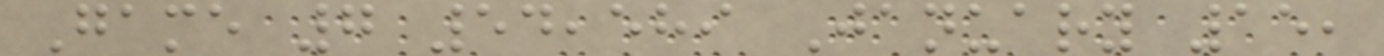Game 7 54,589 January 15,
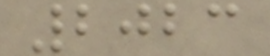2023
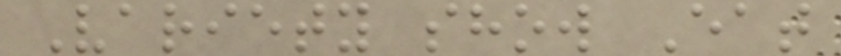Variety show Eat
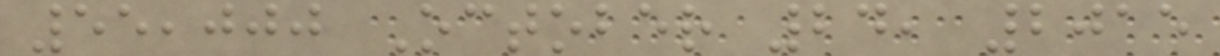55,000 October 24, 2015
